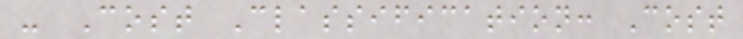- Cost Classification: Cost
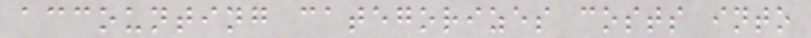accounting categorizes costs into
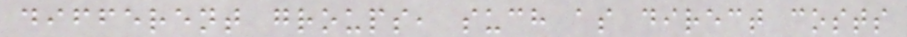different groups, such as direct costs
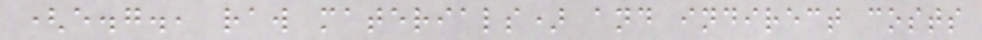(e.g., raw materials) and indirect costs
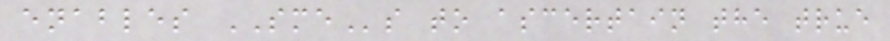enables SMEs to ascertain the true
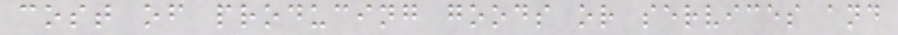cost of producing goods or services and
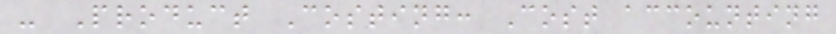- Product Costing: Cost accounting
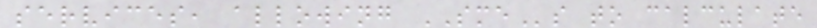services, allowing SMEs to calculate
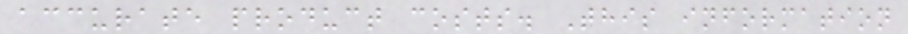accurate product costs. This information
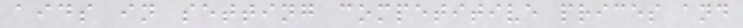aids in setting competitive prices and
